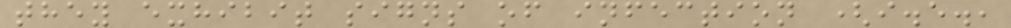they exhibit signs of infection (i.e.,
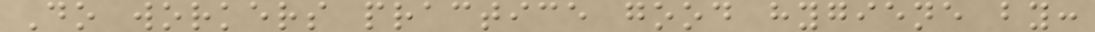Do workers practice good hygiene by:
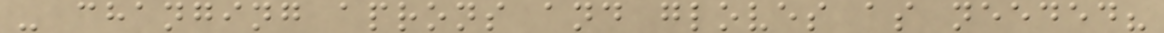- changing aprons and gloves as needed?
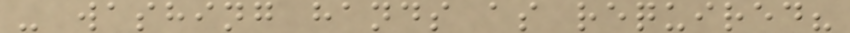- washing hands as required?
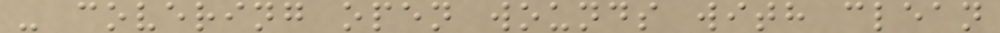- covering open wounds with clean
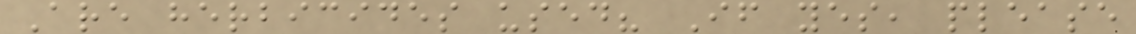Are herbicides used? If yes, please
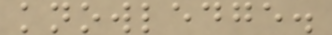knowledge.
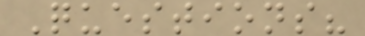Questions?
